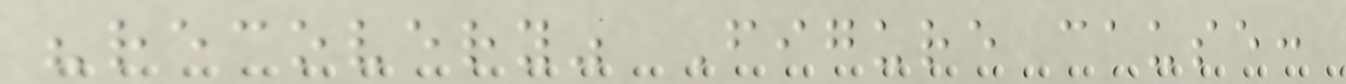"recovery" Figure cause:
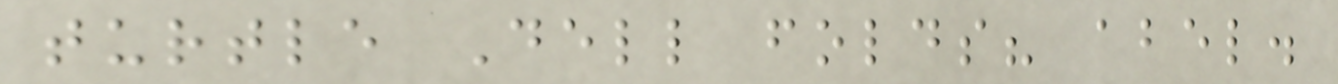turtle Dell folds? abel.
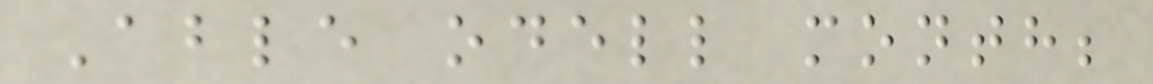Able odell month;
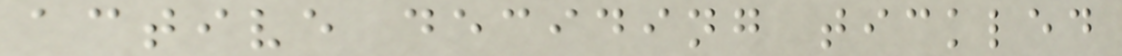active deciding tickled
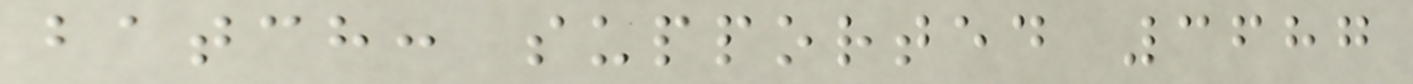batch: supported 3687
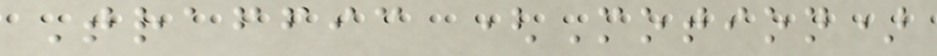Traffic (Motion)
